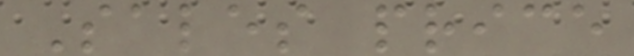Sales price
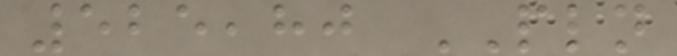525,80 PLN
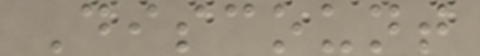Discount
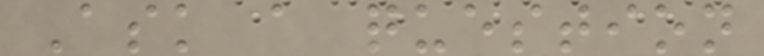Ask a question
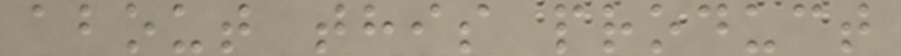about this product
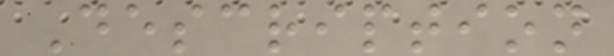Description
